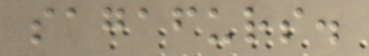sagafurs.
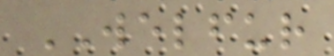WELFUR
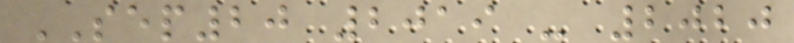SEP20 2019 - 2020
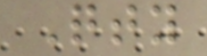Qty
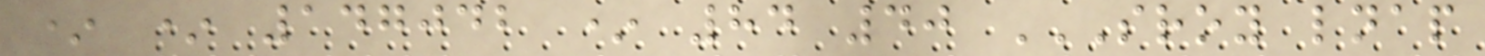* * 147042 * 84 40 SROY LNAP
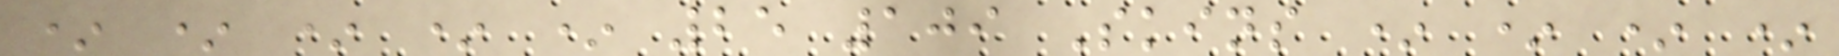* * * * * 25 109 Skins * * * *
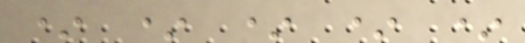* * * * *
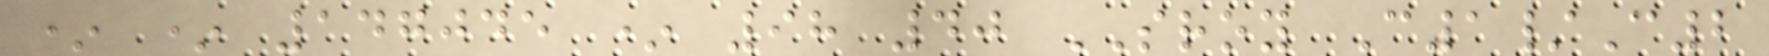* * 147045 * 98 40 SROY C1/C2
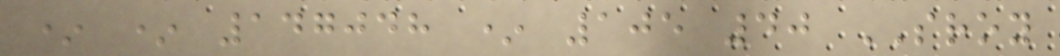* * 147048 * 105 40 SROY
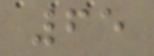65
